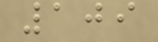109
